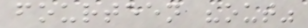fourteen "out"
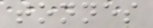tonnes
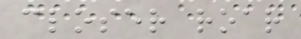closer roar
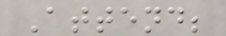Attend;
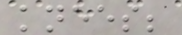knees;
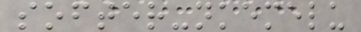softer-nkemelu
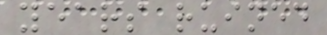years ruined
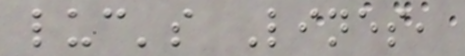luc's Lines,
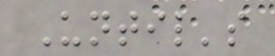Until's
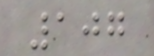107
